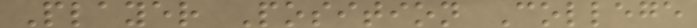Player Position College
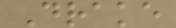Drake
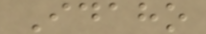Idaho
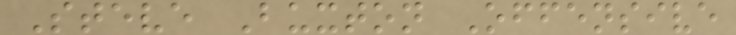Steve Buxton Offensive
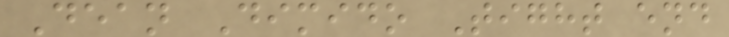Dean Dimido Tight end
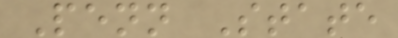Penn State
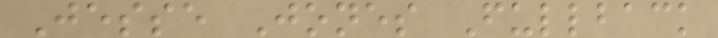Jesse Jones Fullback
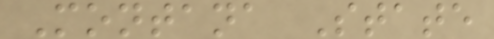Montana State
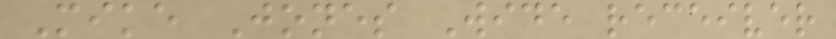Mike Jones Wide receiver
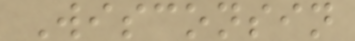Wisconsin
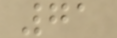71
